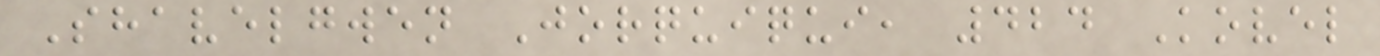Shavelgwen Jorquiqui, 424 Kovel
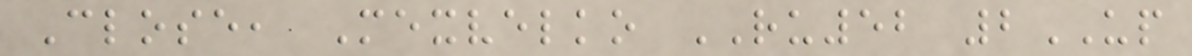Close, Mexvelko RU52 2UP
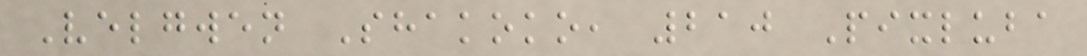Velgwen Shakoko, 210 Pixluba
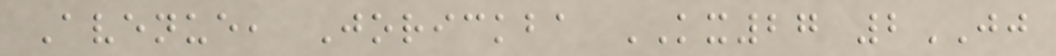Avenue, Jorickba KX27 2JJ
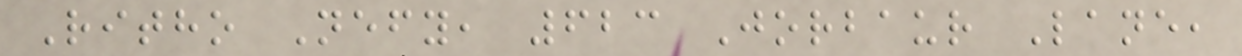Ritho Nefy, 623 Jorbaur Lane,
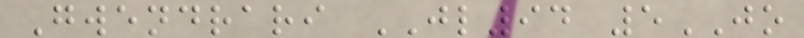Gwendrari JL94 5JO
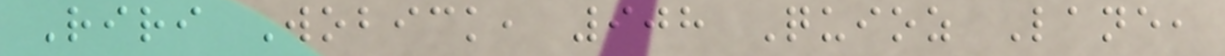Riri Wobick, 908 Quioz Lane,
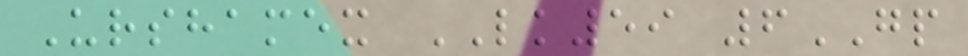Urshamex LK59 6GP
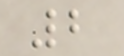2
